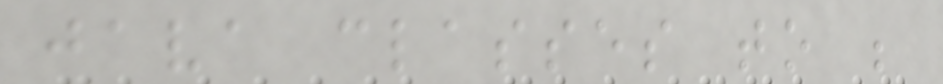java classes to be
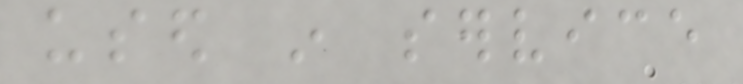used in service
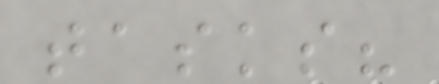tasks?
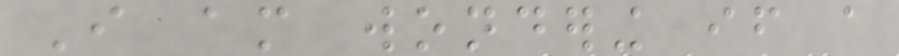I am wondering if a
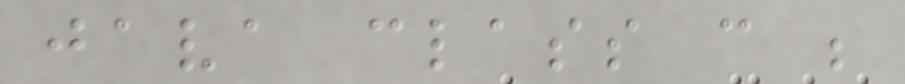java class can be
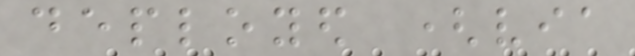deployed (via
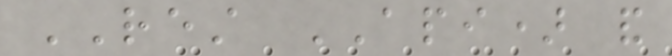REST API) and
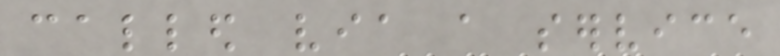called via a service
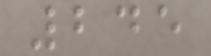245
